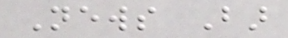News Bar
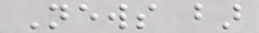News bar
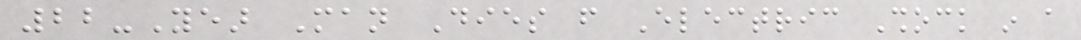22-Year Man Dies from Electric Shock in a
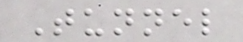Tunnel
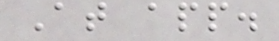At app.
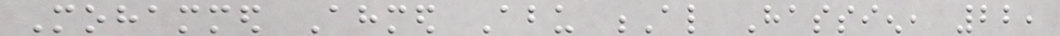Mohammed Ahmed Abu Al Hassien, 22,
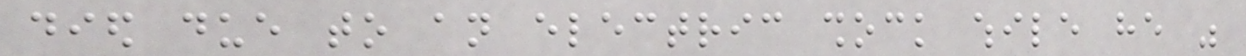died due to an electric shock while he was
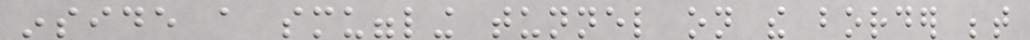inside a smuggling tunnel on the border between
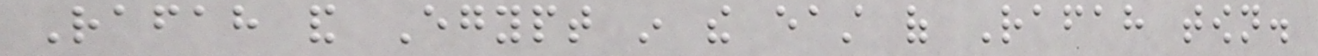Rafah and Egypt in the east of Rafah town.
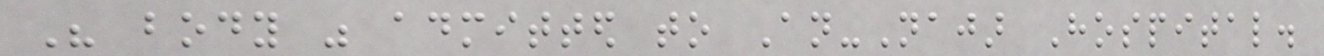His body was admitted to An-Najar Hospital.
